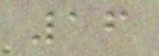16
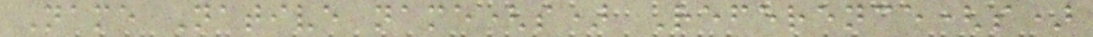Name Native name(s) Reference(s)
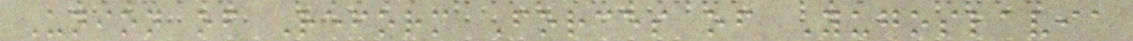Union of Reform Forces of Yugoslavia
